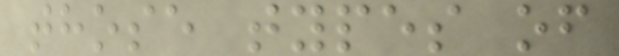those types of
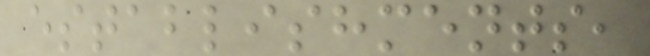establishments,
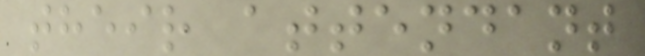their attendant
